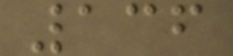136
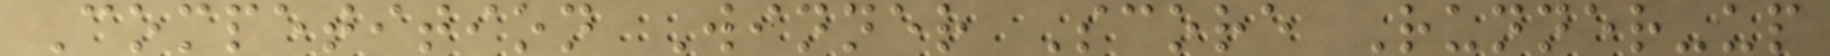Competition Winner Score Runner-up
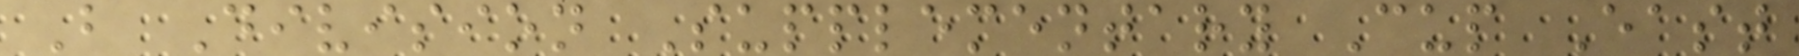B Division Supplementary Cup East
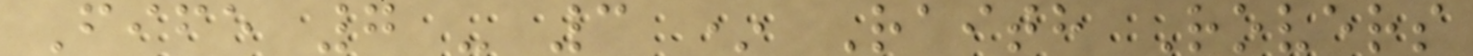Fife 7 - 3 * Raith Rovers
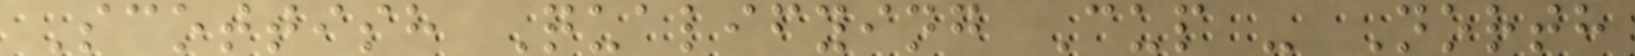Scottish Qualifying Cup - North
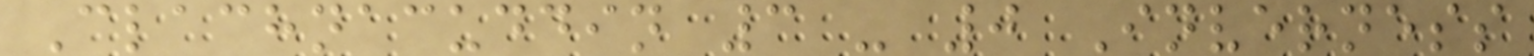Clachnacuddin 3 - 0 Inverness
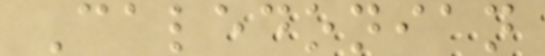Caledonian
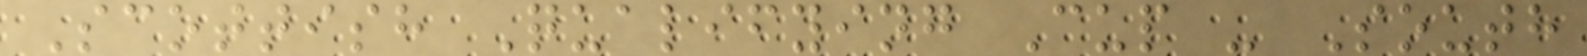Scottish Qualifying Cup - South
